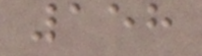158
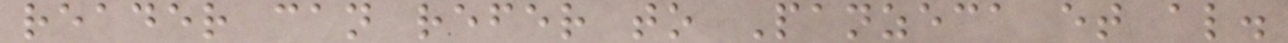reader can refer to Panzeca et al.
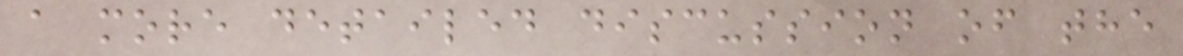a more detailed discussion of the
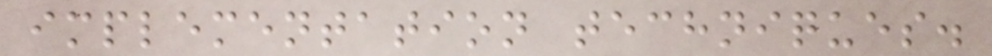implementation techniques.
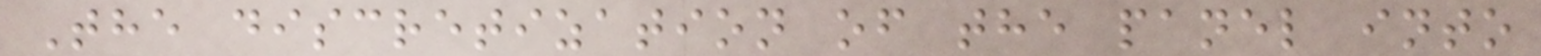The discretization of the panel into
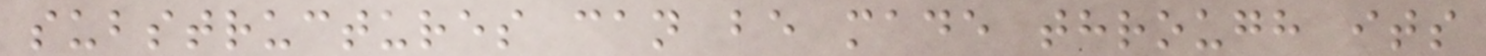substructures can be made through its
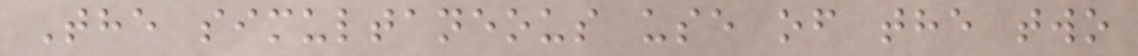The simultaneous use of the two
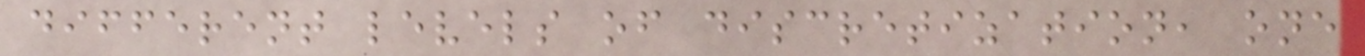different levels of discretization, one
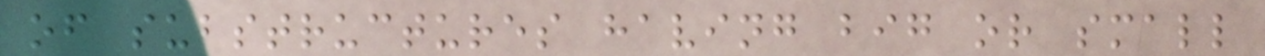of substructures having big or small
